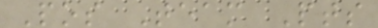Pos Team Pts
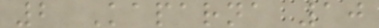2 Kaparna 10
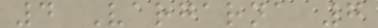4 Vargarna 7
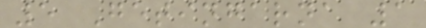5 Getingarna 1
